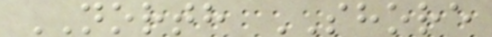NORTH SHORE
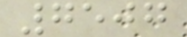7507
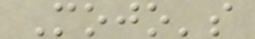Mojo's
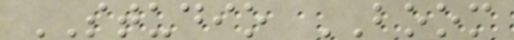STUDIO BOOM
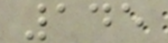145
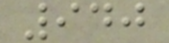940
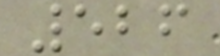526
